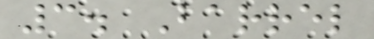3. Barrel
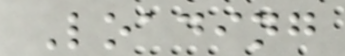Loading
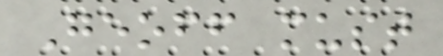Geoff must
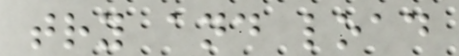try and load
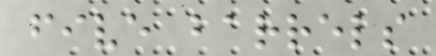five barrels
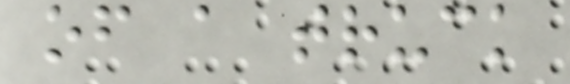of a truck
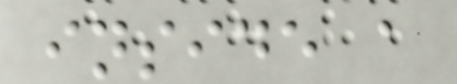inside a
